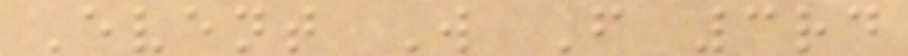Event W F 3rd
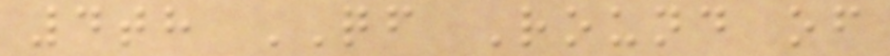4th QF Round of
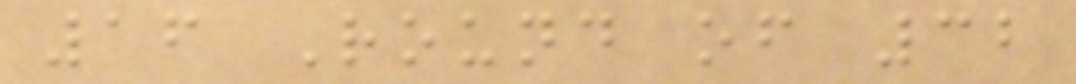16 Round of 32
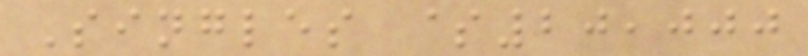Singles $20,000
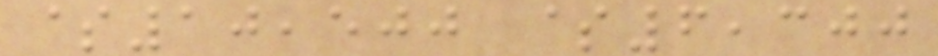$10,500 $6,300
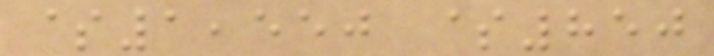$1,550 $850
